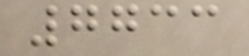7733
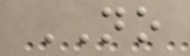NO
